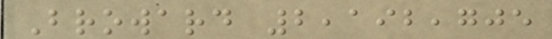Broward 2,192,705
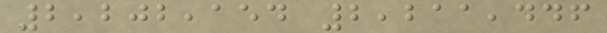2,202,154 2,211,446
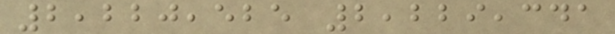2,220,525 2,229,341
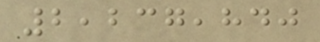2,237,840
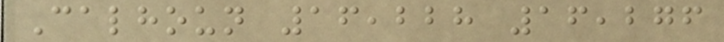Calhoun 16,228 16,276
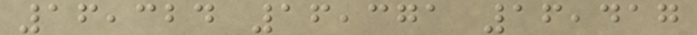16,324 16,371 16,417
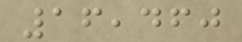16,460
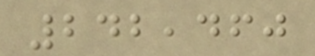242,460
